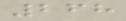268
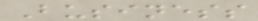Business
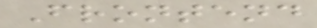Frontend
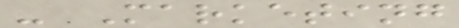- Marketing
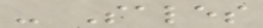- Sales
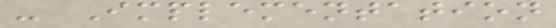- Implementation
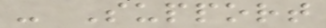- Support
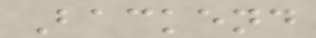Backend
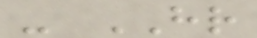- HR
